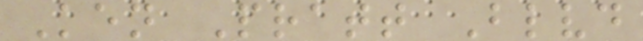Ken Pratt Blvd
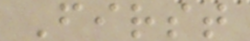First
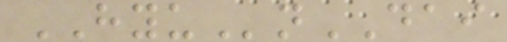HYUnDAI
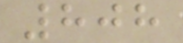808
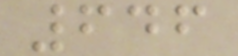646
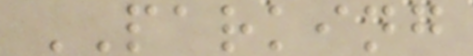PARKING
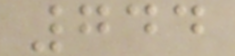744
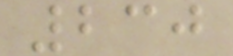230
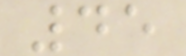45
